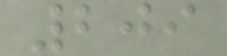209
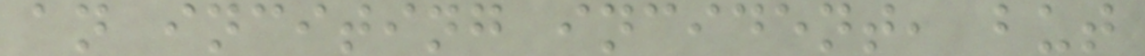an inciting incident, but
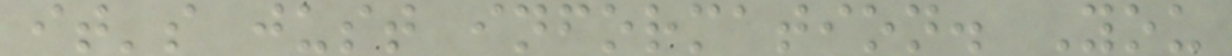it's just information. You
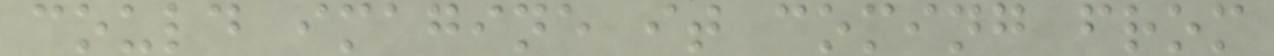could imagine it coming from
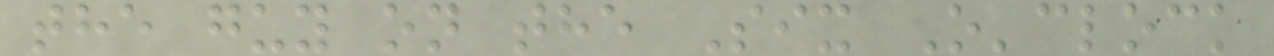the guy on the Six O'clock
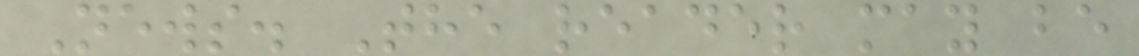News. The reader may be
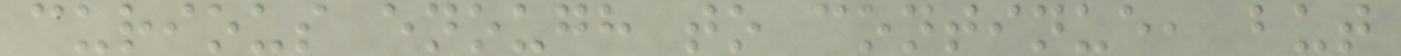curious enough to continue, but
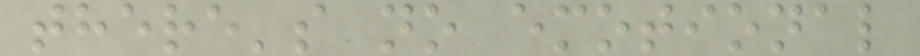there's no emotional
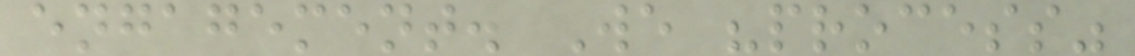engagement. We "process"
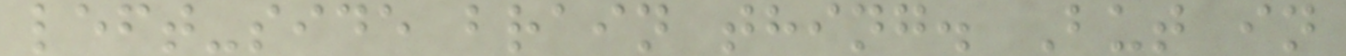left-side brain thing. But in
